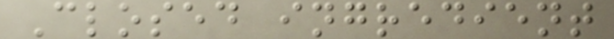Closed ingredient
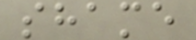shame
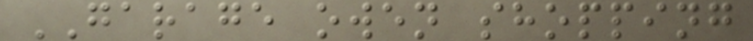GARAGE owen shopping
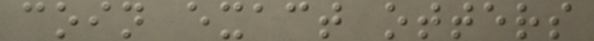coin exact otters
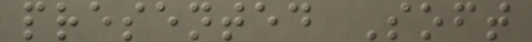presented Soft
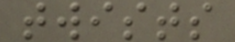twists
